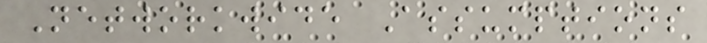Networkwide Assumptions
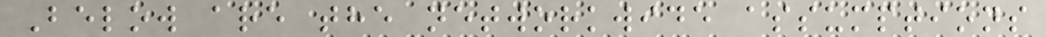Below are the networkwide assumptions
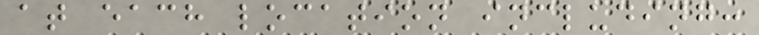at each location including:
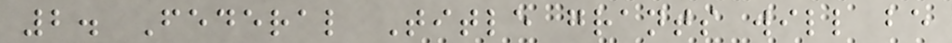2. Federal Title grants will be
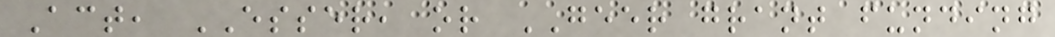Act, ESSER, or GEER grant funding
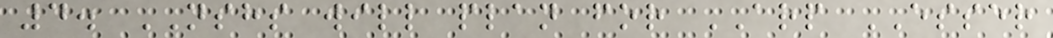4. NSHS will plan for ARP ESSER
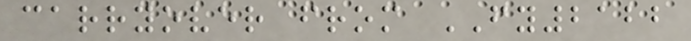carryover from FY2122
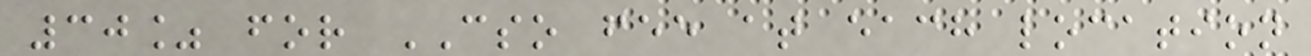30% for CSO fee at each location
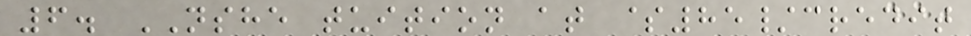6. NSHE tuition at $85/credit
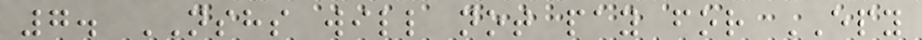7. NSHS will not pay for EPY
